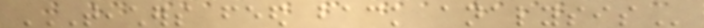TEACHERS FEED BACK ANALYSIS
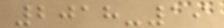2018-19
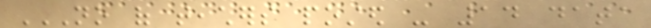NO OF TEACHERS POSTED - 14 DATA
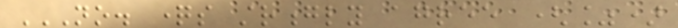NO. QUESTIONS STRONGLY AGREE (%)
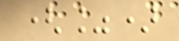(%)
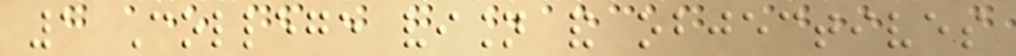1 College vision and objectives
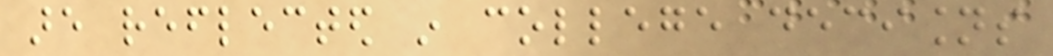are reflected in college decisions
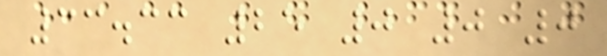33.33 25 0 0 0
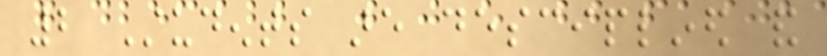2 Students are desciplined and
